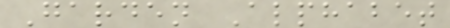Garden Alphabet
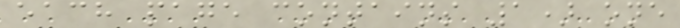each page contains 1) one
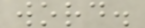word.
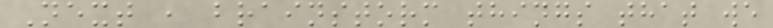Next , brainstorm things that we
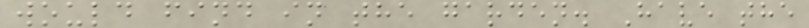would find in the garden. Have the
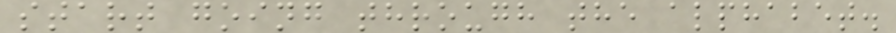start going through the alphabet.
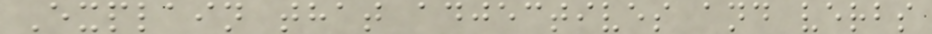Explain that adjectives and verbs
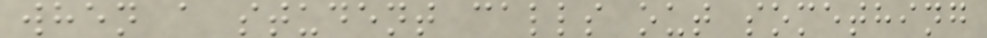when a student calls out something
